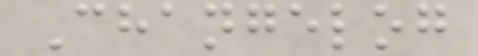Changelog
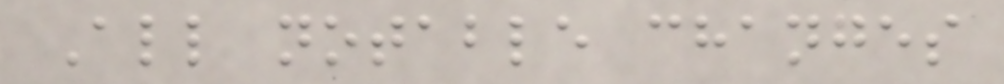All notable changes
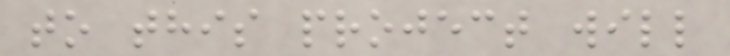to this project will
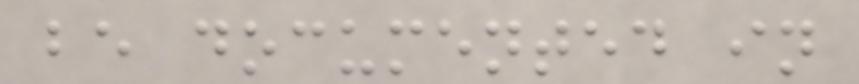be documented in
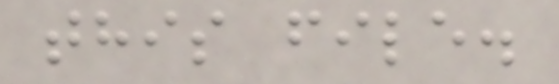this file.
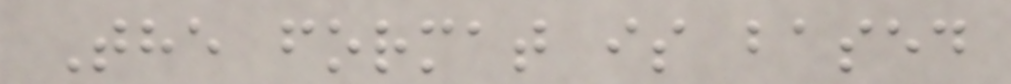The format is based
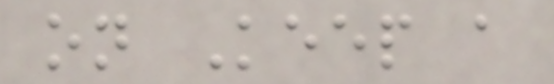on Keep a
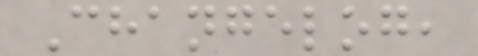Changelog,
